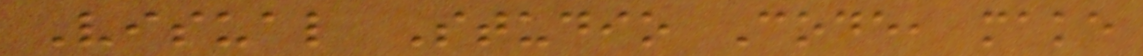Visual Studio Code, make
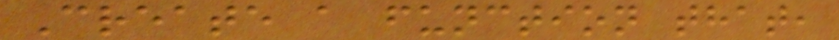Create a function that,
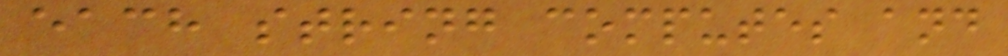each string computes and
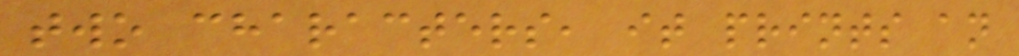two characters, it prints an
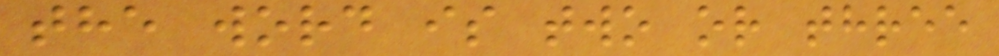the word is two or three
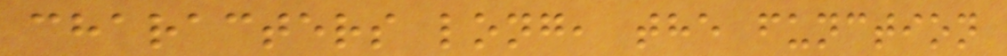characters long, the function
